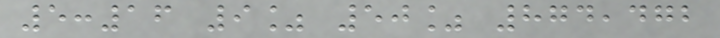5:16 9% 50% 874,472
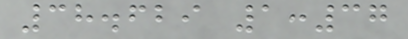38.629 1:37
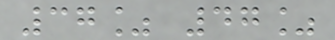37% 47%
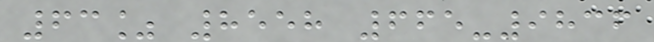63% 8558 665-9836
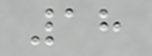18
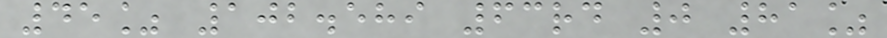45% 102.589 63rd 0 81%
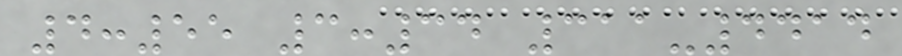4:55 3:34 311-4414
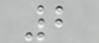2
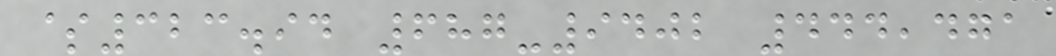$323.94 687-9402 444,471
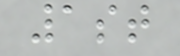1st
